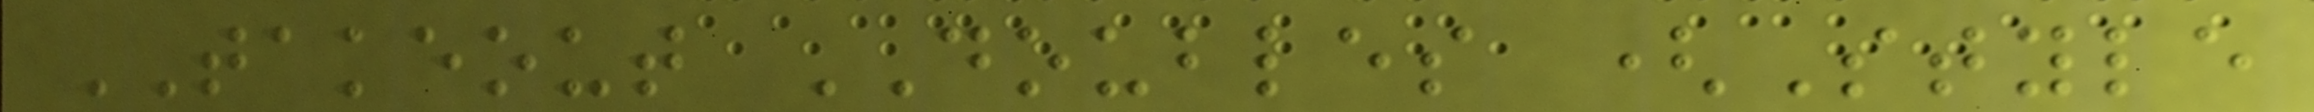TAKEOUT DOUBLES (Style
